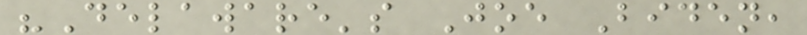"Delaware's Joe Biden,
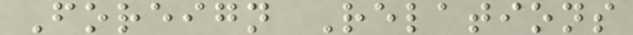Foreign Relations
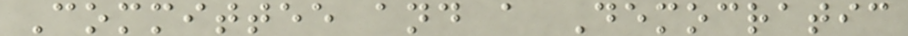Committee and a Democratic
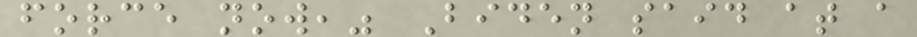force now," Biden said at a
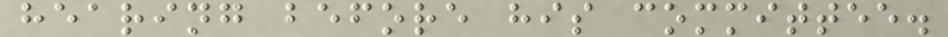hearing before his committee.
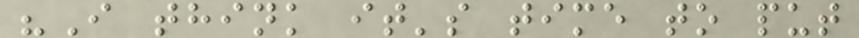"I think it's time to put
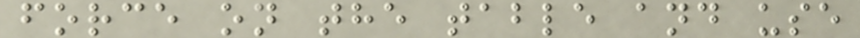force on the table and use
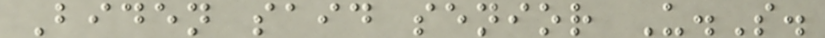Biden said senior U.S.
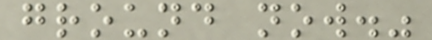ground now."
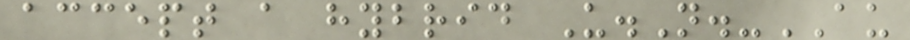accept a hybrid U.N.-AU
